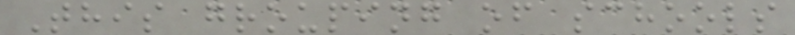This grouping of schools
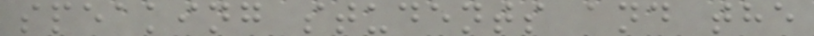speaking students and the
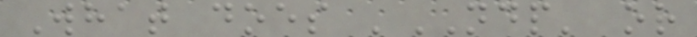What does 'NDP' or
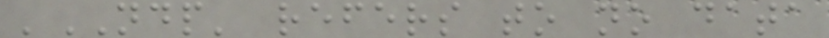'NDP' refers to no data
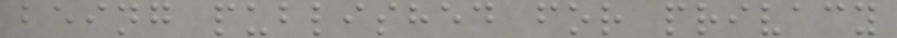being published for privacy
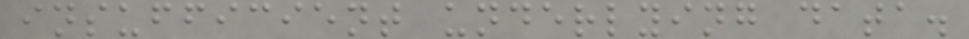insufficient underlying data.
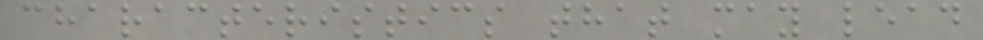characteristics that may lead
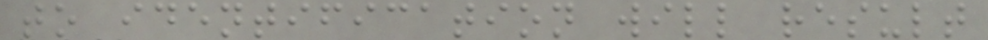to identification will result
